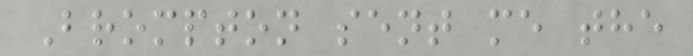Brompton sent me the
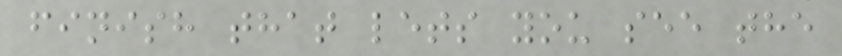finish that lets you see the
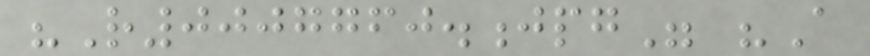"R0007760.jpg" "A
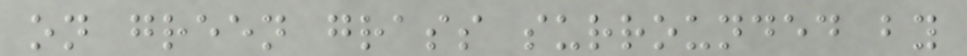on green grass surrounded by
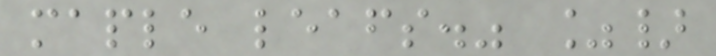maple leafs." %}
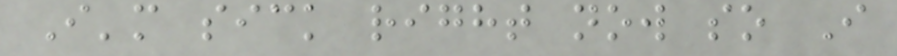I'm sick right now so I
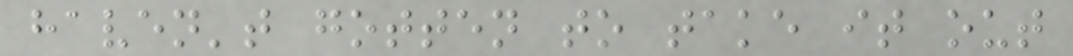haven't gotten to take it out
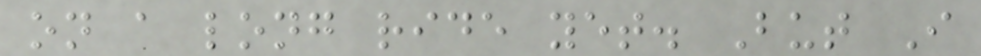on a long ride yet. But I
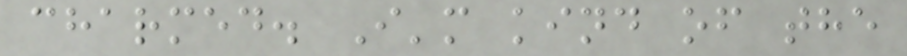charmed. I'm kind of the
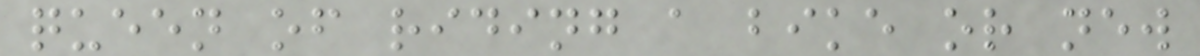queen of riding a bike or new
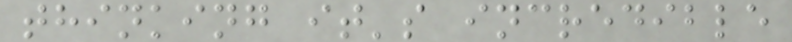thinking it's incredible
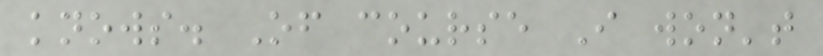knows. Of course I won't
